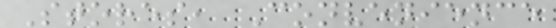Stores, Convenience
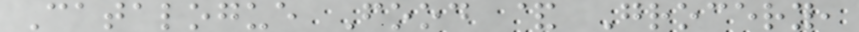Catalogue Food & Grocery,
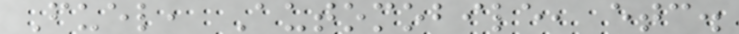Fuel, Automobile, etc.
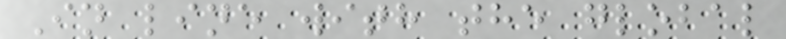In line with the global
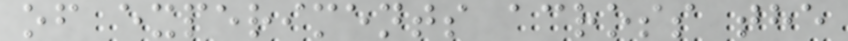of experiments across the
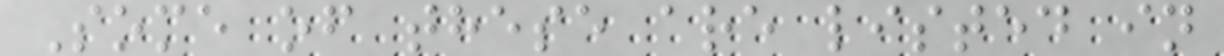Some of these are listed in
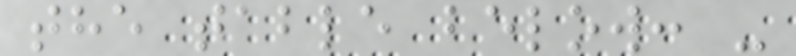the table below: -
